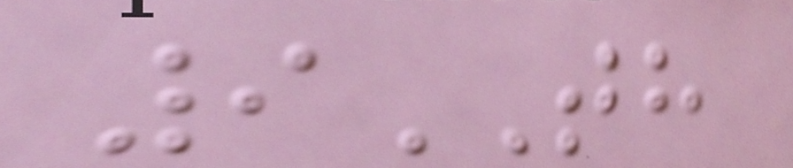9TH
